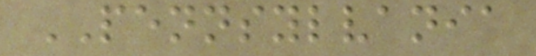PENNSYLVANIA
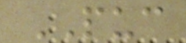PUC
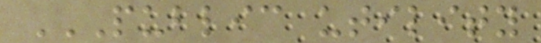PUBLIC UTILITY
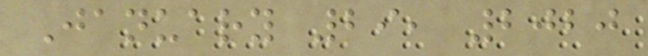January 29, 2020
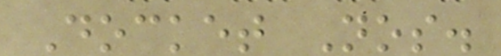Docket Nos.
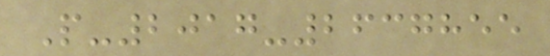P-2017-2637855
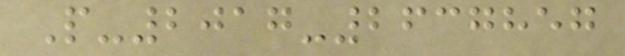P-2017-2637857
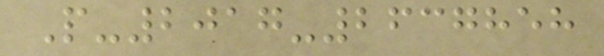P-2017-2637858
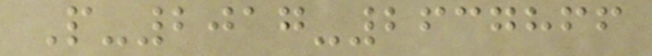P-2017-2637866
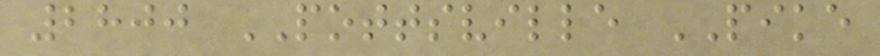2800 POTTSVILLE PIKE
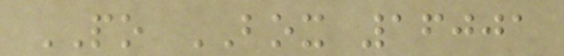PO BOX 16001
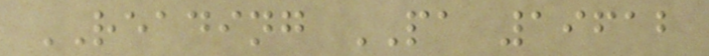READING PA 19612
